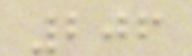206
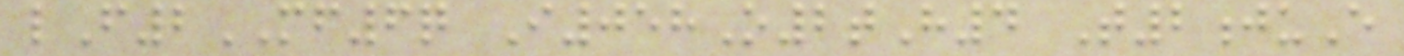lF2MF6q I058O2tH4 T2juE
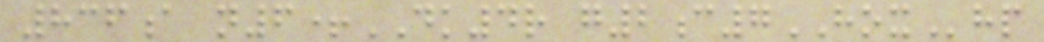836a n6+DK4r g2c7HOXhp
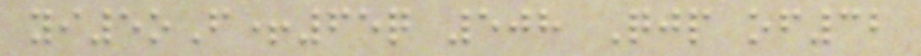yi5oF+65q 508 Qjp of32
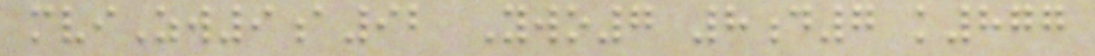mviZw9a92 Ywo7 8d7 k877
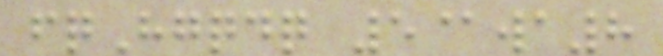fqHgqdq 5@wa8
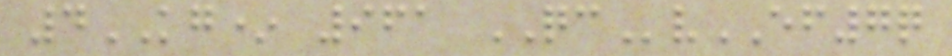4KG* 961 QCvEF7q
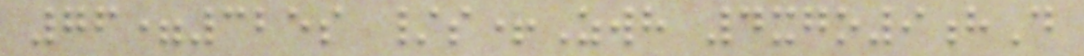76=325s /s+Zwh 4xgo9hD
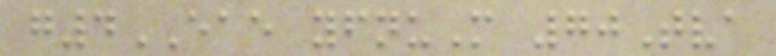g4EAE yfnuM 70Tva
